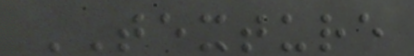TEXTURE
